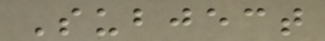Subject
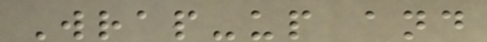Wrap-up and
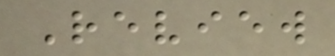Review
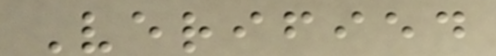Verified
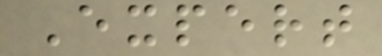Expert
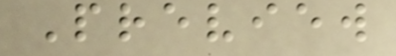Preview
